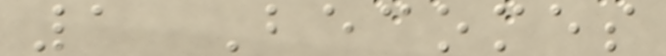1 Becomes
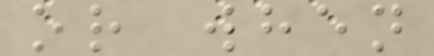or when
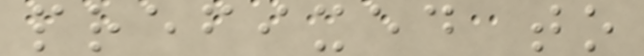prefixed to
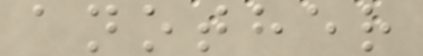another
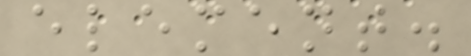element.
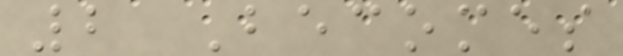2 Becomes
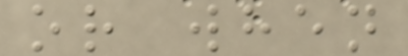or when
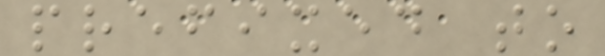prefixed to
